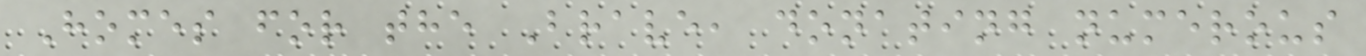Homes for the Brave, donating numerous
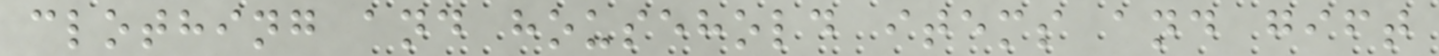clothing and household items and gift
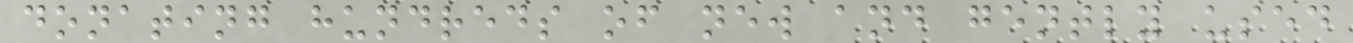donating hundreds of new and gently used
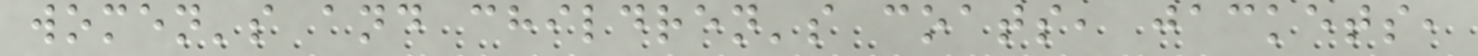women's and children's coats, jackets,
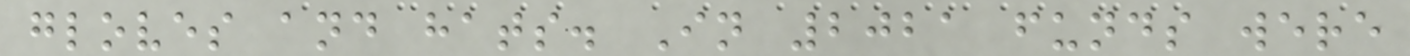gloves and hats. In 2021 funds were
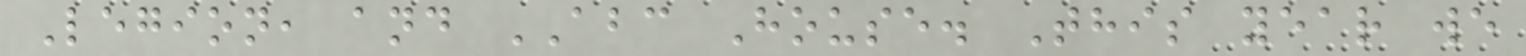Legion, and ABC House. This year we
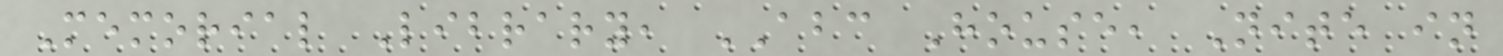Memorial Library, ABC House, Nite in
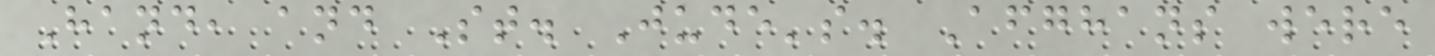Hand, and St. Jude's. Afghans were
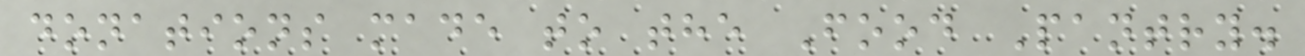donations made to the Food Pantry.
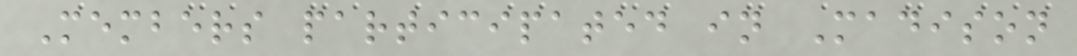Members participated in Madison
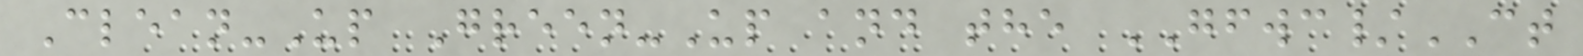Clean-Up Green-Up and the GFWC/CT
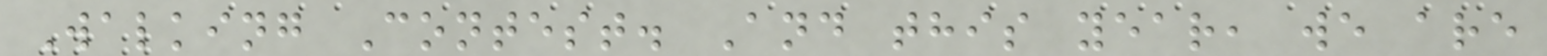Walking Contest. And this year, we are
